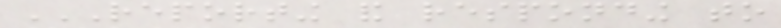REPORTING AND RESPONDING TO
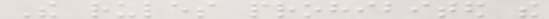The rules prohibited the
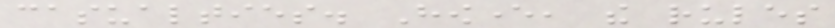casualties. However, the rules
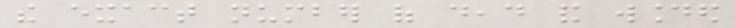the exact number of dead and wounded
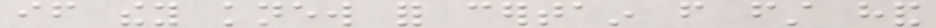if they knew for certain from first hand
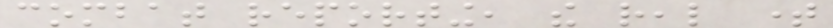combat reporting, the real time
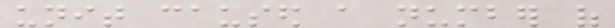unit caused a number of
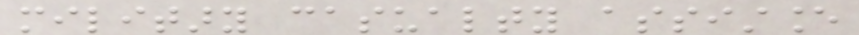military casualty assistance
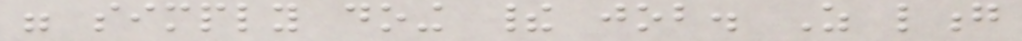were simply doing their job. As long
